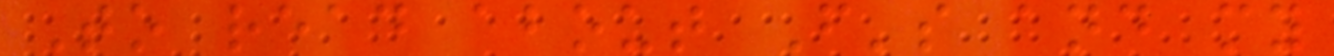To read about F's and my
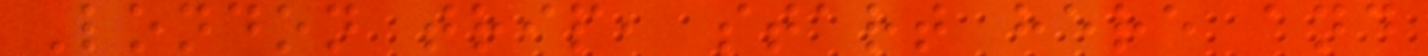London trip, start here and
